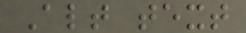Alt text
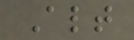Alt
